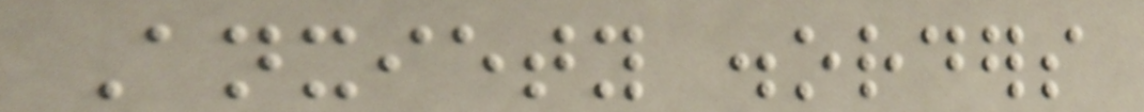Anxiety disorders
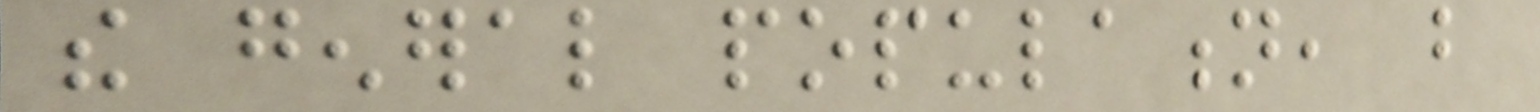the general population, but
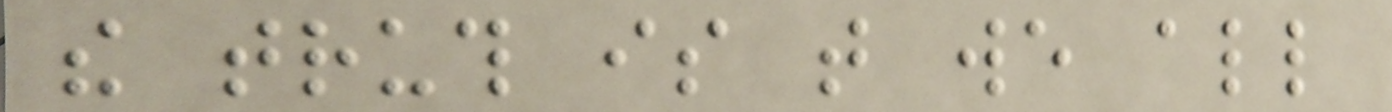the truth is that we all
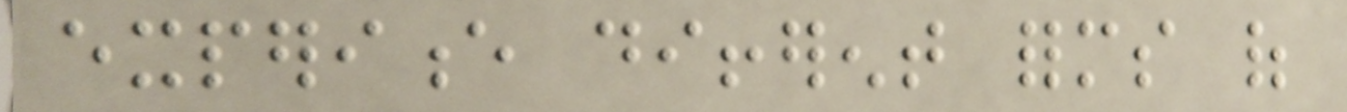experience different forms of
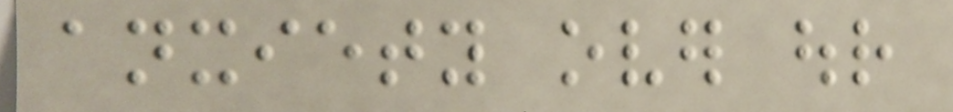anxiety over our
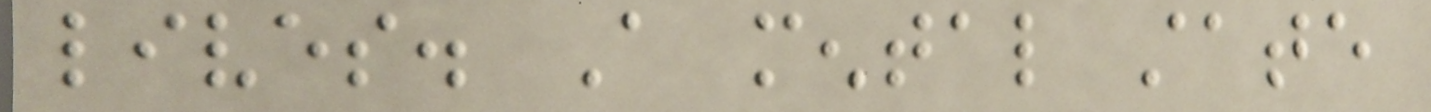lives. A mental state
